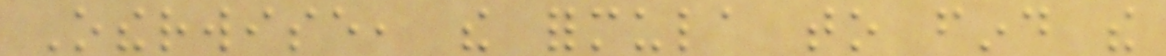Otherwise, the formula to find the
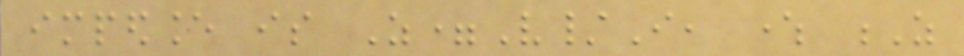impedance is Z=V/I, where Z
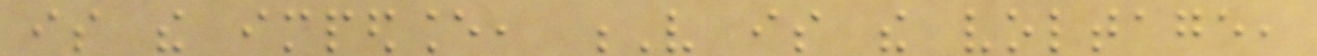is the impedance, V is the voltage,
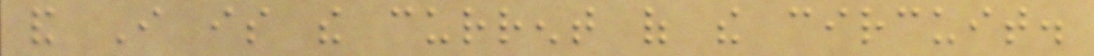and I is the current of the circuit.
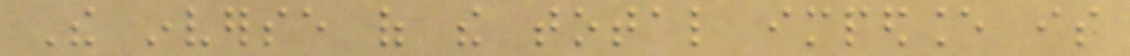The inverse of the total impedance is
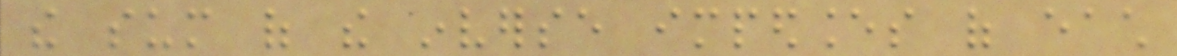the sum of the inverse impedances of each
